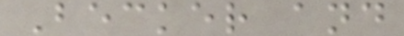Becker and
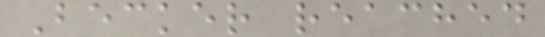Becker reached
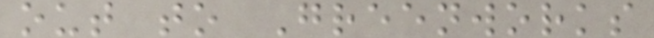out to Greenworks
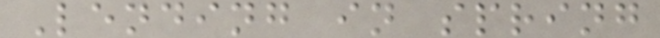Lending in spring
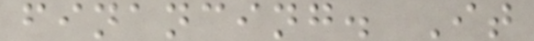financing. It
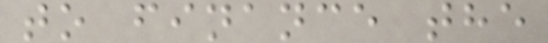to finance the
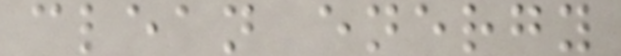clean energy
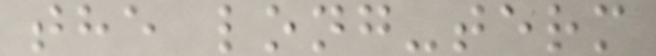the long-term
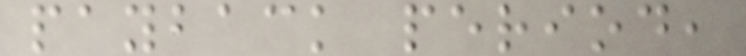payback period,
